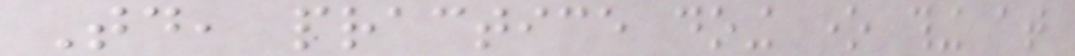Today, practice doing one thing at
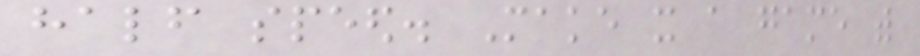half speed. Make it a game with
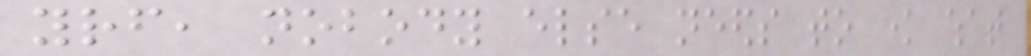yourself, nobody else needs to know what
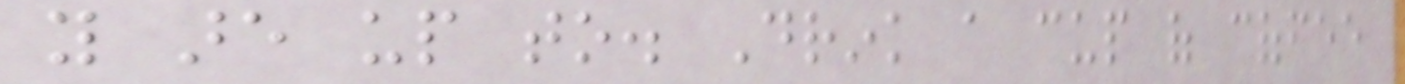you are up to. Drink a cup of coffee
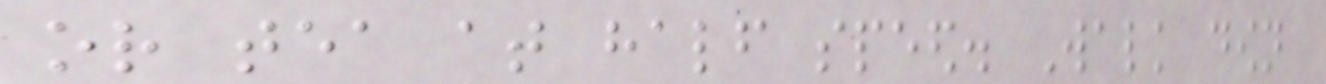or tea at half speed. Walk down
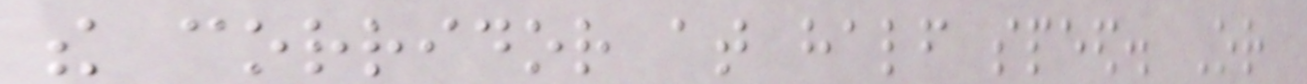the corridor at half speed. Or
